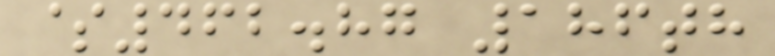$462.87 186th
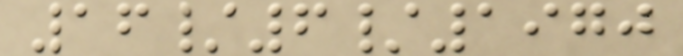16/6/1970
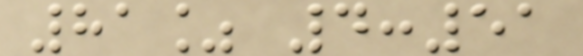81% 4:51
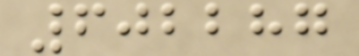602287
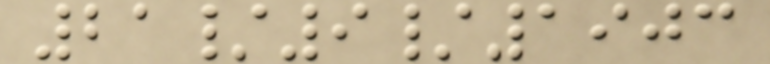21/9/1903
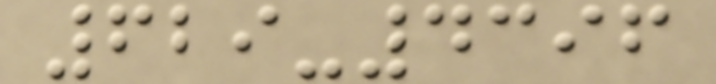629-4396
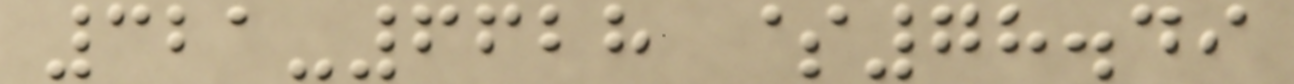321-6628 $78.49
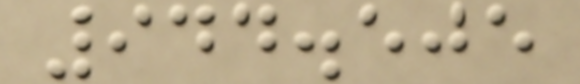944.505
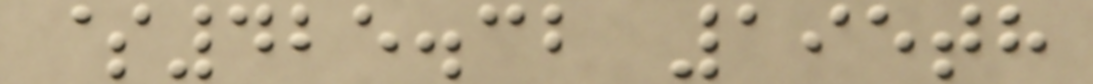$425.32 195th
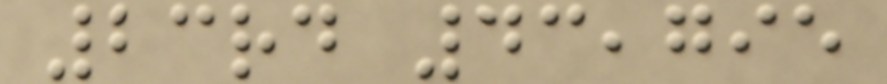23rd 43,795
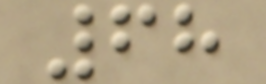68
